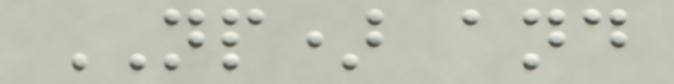NP) and
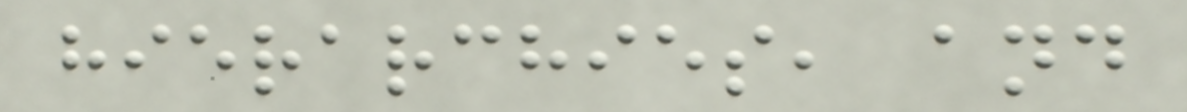hierarchies, and
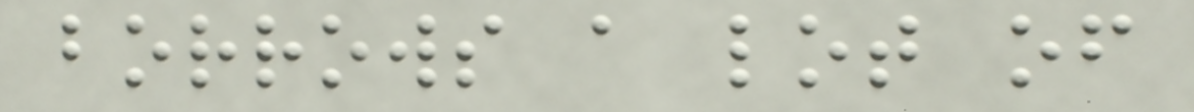borrows a lot of
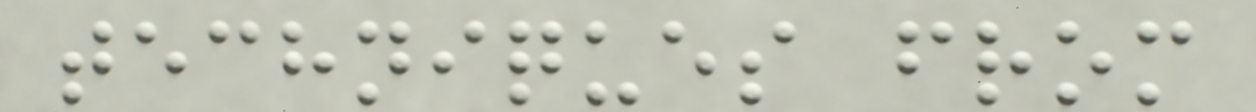techniques from
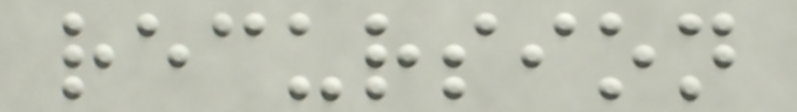recursion
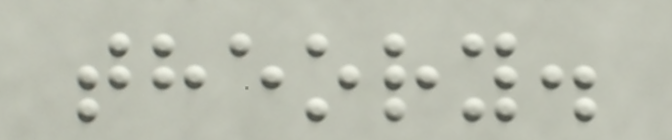theory.
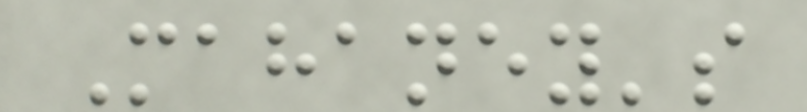Mahaney's
